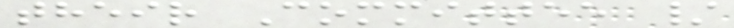their Committee /
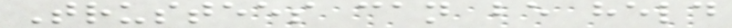Trustees can be held
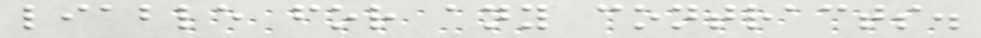liable for any contracts.
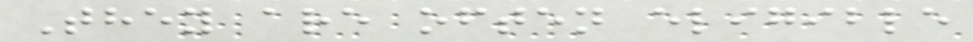They are often eligible
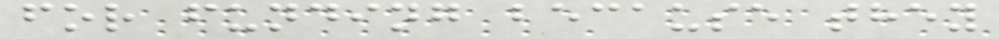for funding because they
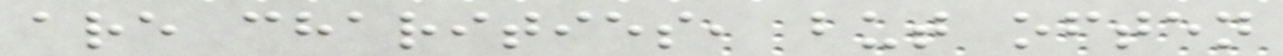are charities, but often
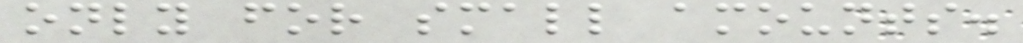only for small amounts.
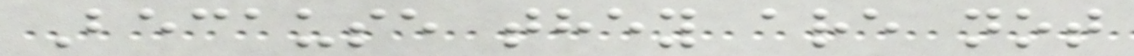Because they are not
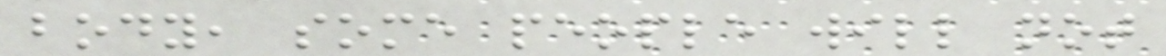body, some people will not
